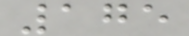175
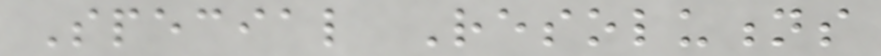Special Resolutions
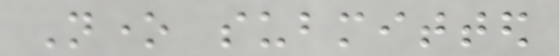None submitted
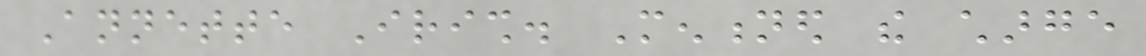Annette Irish. Mentioned the charge
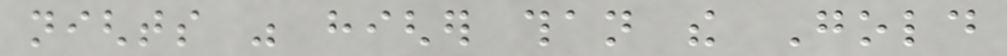nights was higher than the Gold
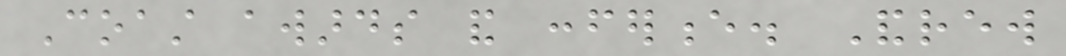Coast awards and conference. Andrew
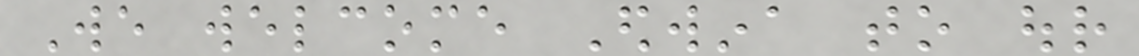We welcome Edwina to our
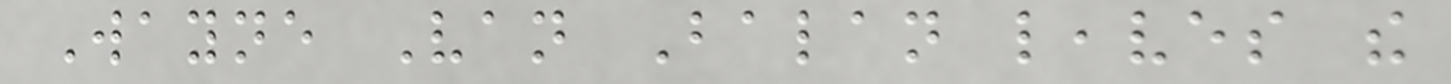Wayne Van Balan leaves the
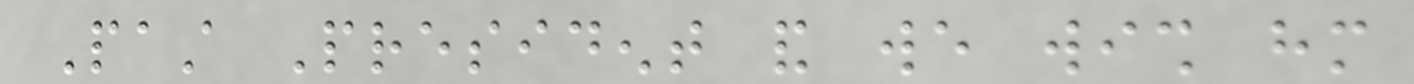Past President and we wish him
